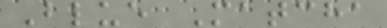Blue Matcha
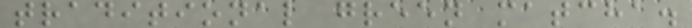traditional green matcha.
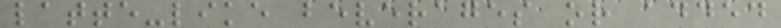latte-like beverages or added
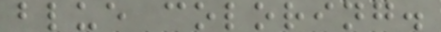blue coloring.
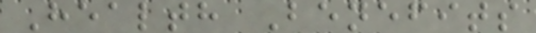Health Benefits
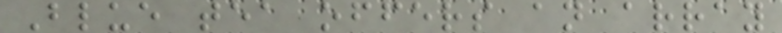Blue tea offers an array
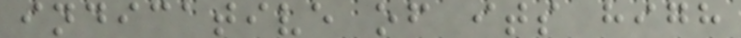indicative of its high
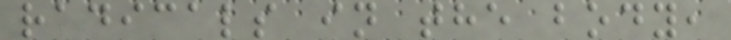radicals in the body,
